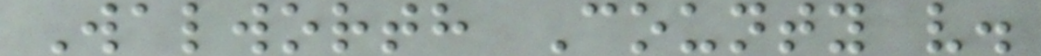Walworth County v.
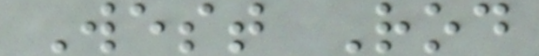West Rod
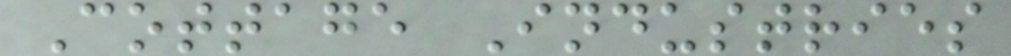Cottage Industries
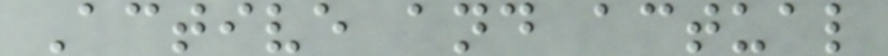Active and actual
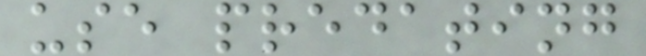use predating
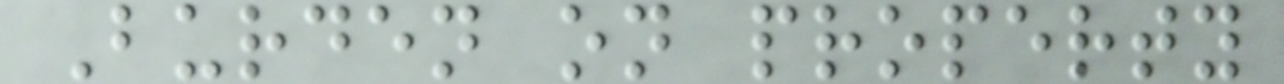Burden on property
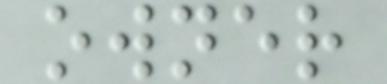owner
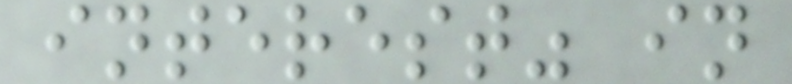interest" in
